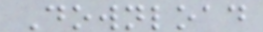Download
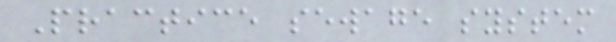Practice sewage system
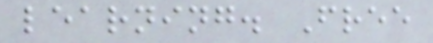learning. Free
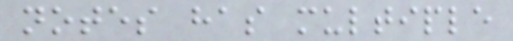notes has multiple
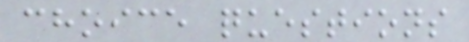choice questions
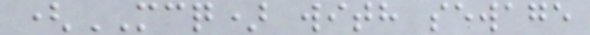(MCQ) with sewage
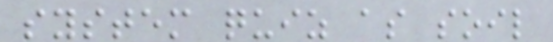system quiz as soil
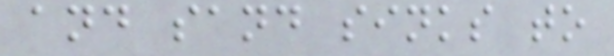and sand sinks to
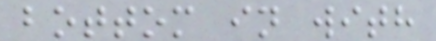bottom in with
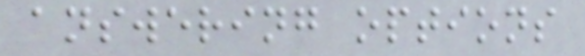answering options
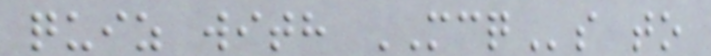quiz with MCQs to
